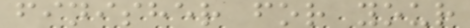finisher for your
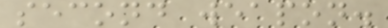second weapon.
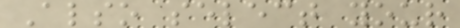Also select your
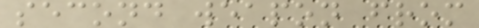second weapon from
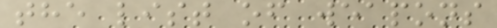the list of weapons
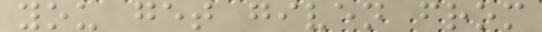you get given from
